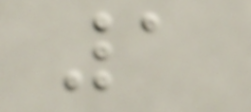1
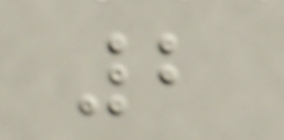2
